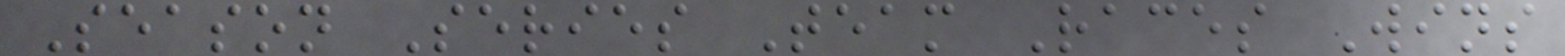Season Series Team Races Wins
